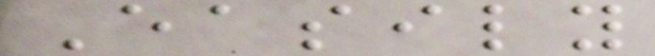Easily
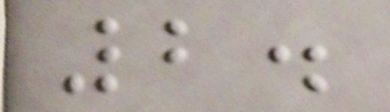2.
